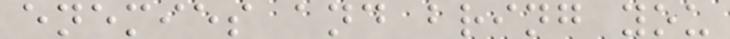enemies and bring you
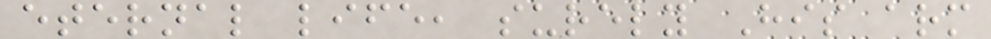eternal life, surely His arm
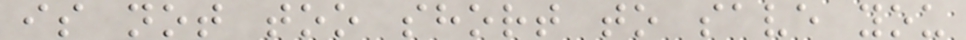is not too short to save you
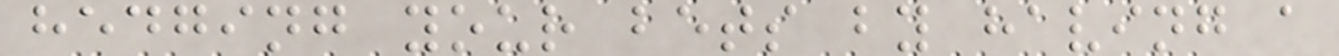hedging your bets by having a
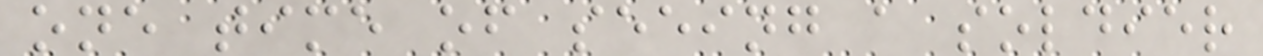one time of seeing a soldier
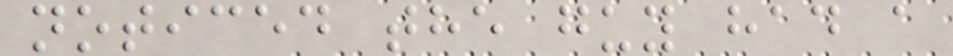noticed the guy had a
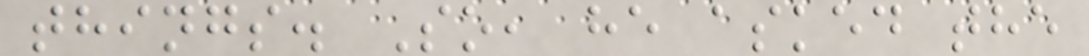things. So, he asked the
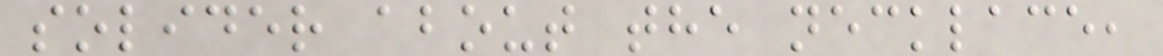solider about the necklace,
